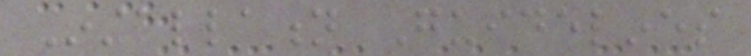Installation Guidelines
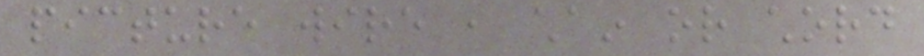picture wire , chain or chord
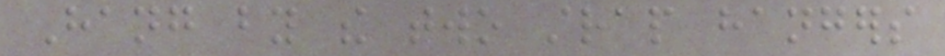Hang by the two strap hangers
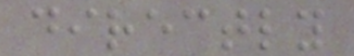directly
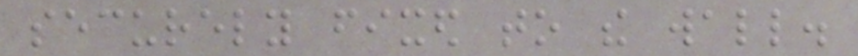securely fixed to the wall.
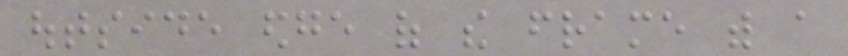outside edge of the frame with a
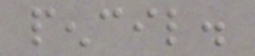pencil.
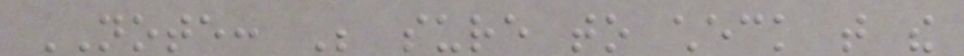NOTE: Be sure to check that the
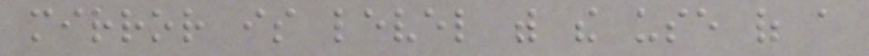mirror is level with the use of a
